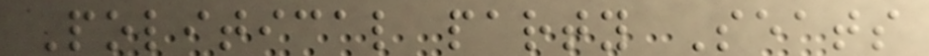Political party Seats
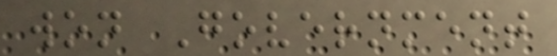won Government
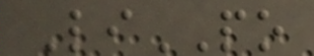LiPO
